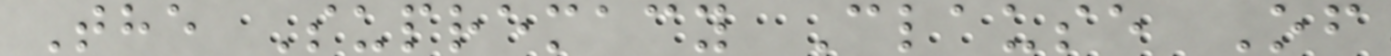The Supremacy Clause Of
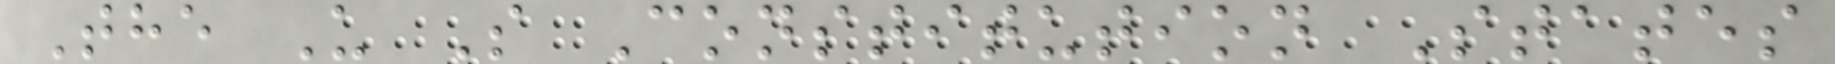The U S Constitution States
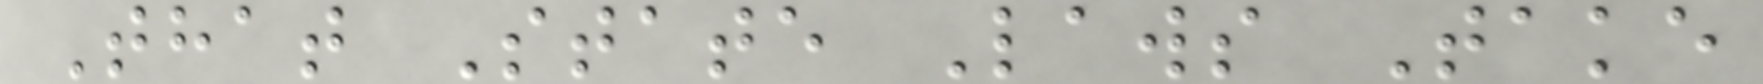That State Laws Take
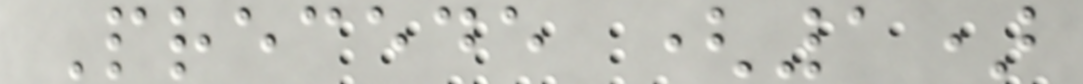Precede (1)
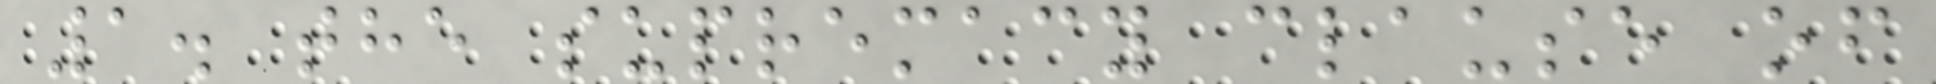1. the supremacy clause of
